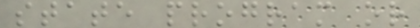state program or
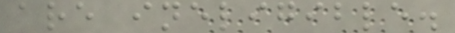are ineligible.
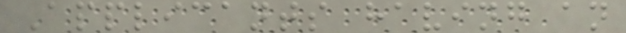Applicants having an
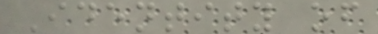Identity of
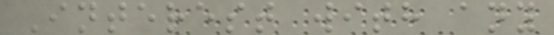Interest with any
